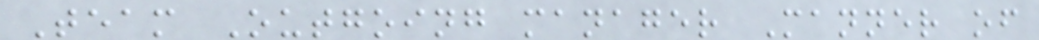Team Outgoing manager Manner of
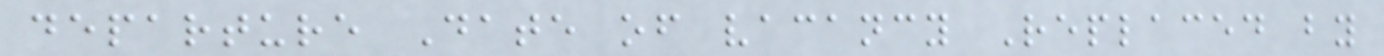departure Date of vacancy Replaced by
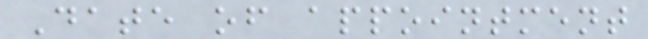Date of appointment
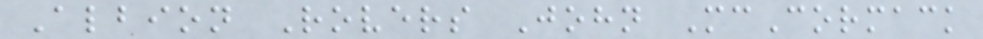Albion Rovers John McCormack
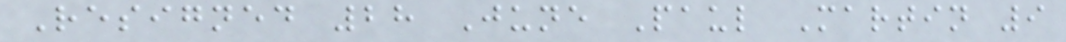Resigned 28 June Paul Martin 9
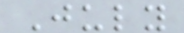July
